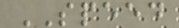SPEED
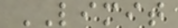LIMIT
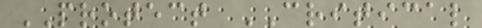PROTECT CRITICAL
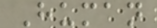Human
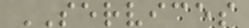SERVICES
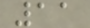11
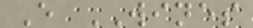E WINES
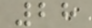28
